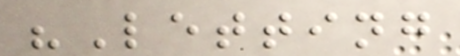"Letting
